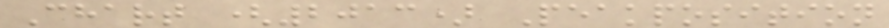Chart (2013) Peakposition
